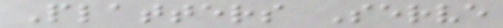Platters Serve
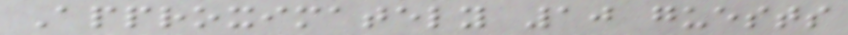Approximately 10 guests
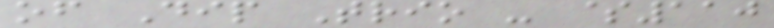of Dip Trio - $110
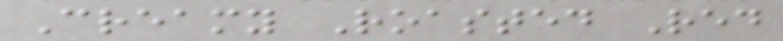Creamy Roasted Red
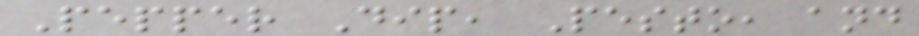Pepper Dip, Pesto, and
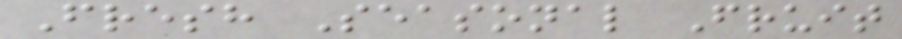Fresh Seasonal Fruit
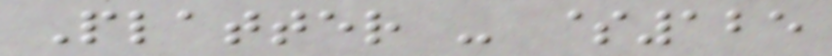Platter - $125
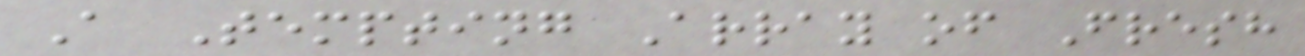A Tempting Array of Fresh
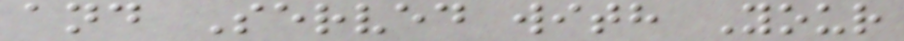and Served with Your
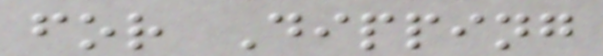for Dipping
